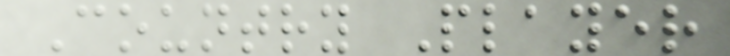Country Player
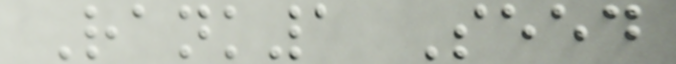Rank1 Seed
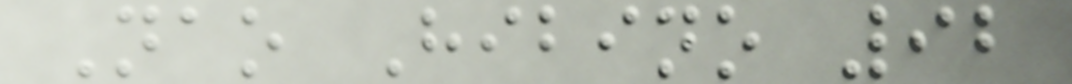Nao Hibino 92
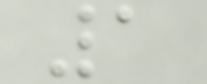1
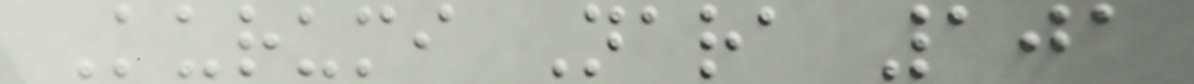Kurumi Nara 101
